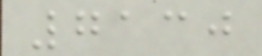7130
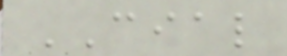CIAL
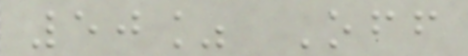50% Off
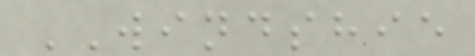WINDSHIE
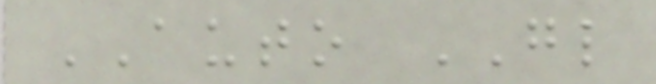AUTO GL
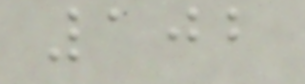102
